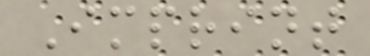Imprint
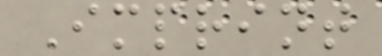Imprint
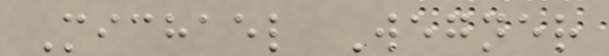Michael Wegner
